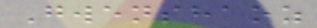Gwenshaoz
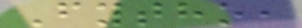Fytho,
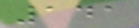141
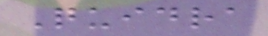Quidra
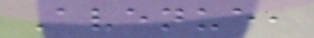Avenue,
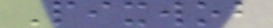Pixwob
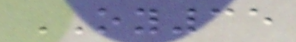OY35
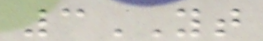3YT
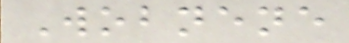Wobnene
